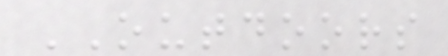OUTDOORS
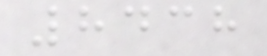8438
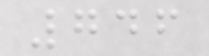746
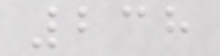238
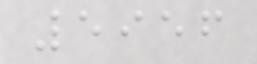5956
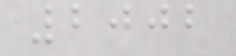2002
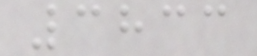3833
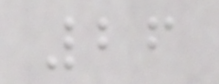26
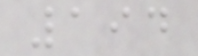194
